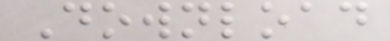Download
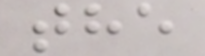the
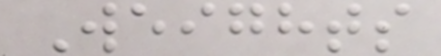Weights
